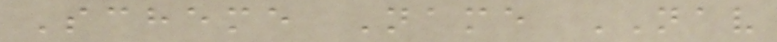Scheme Name NAV
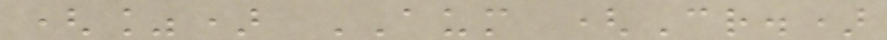(%) AUM (Cr.)
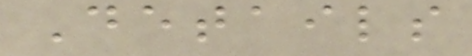Details
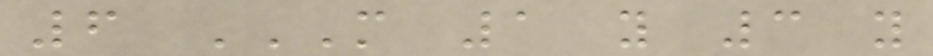6 M 1 Y 3 Y
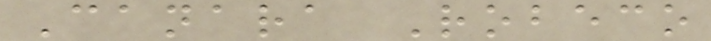Canara Robeco
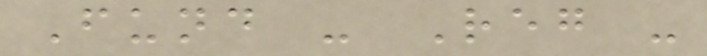Fund - Reg -
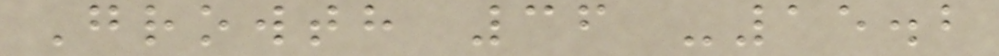Growth 36 -15.2
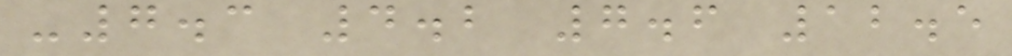-7.3 4.2 7.6 12.5
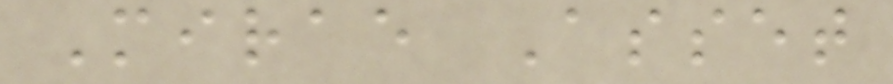Mirae Asset
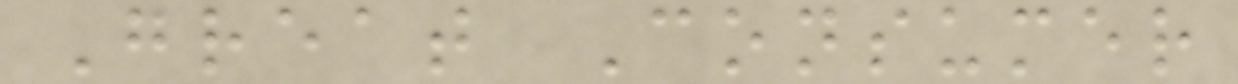Great Consumer
